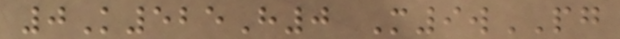0K525H0 M9wPG
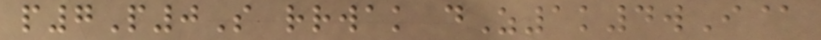p7P0S rrwak dZ1k4wI@
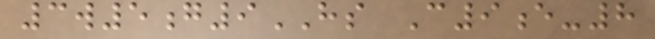3w5g9HS C9e-8
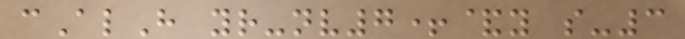cAlH yr-nv7+&y s-3
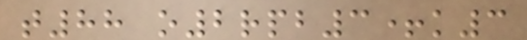t88 o2rpb3+k3
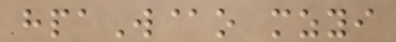hpaW@o mzyi
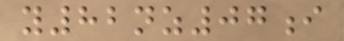y82nz07i
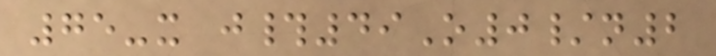75-x j#49O0/n2
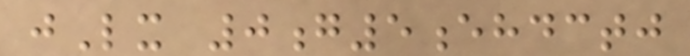jLx 0g5ehdctj
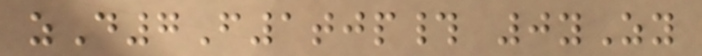zD7F1tjp# 0yZy
